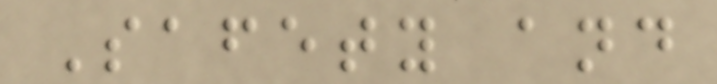Safety and
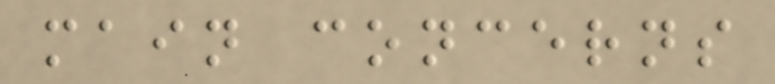main concerns
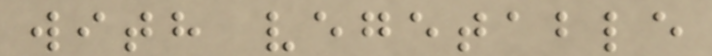with vegetable
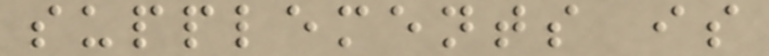supplements is
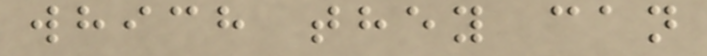which they can
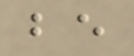be
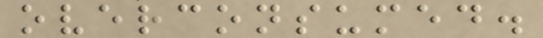overconsumed.
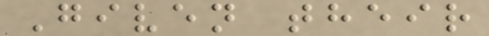Given their
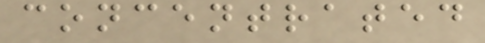concentrated
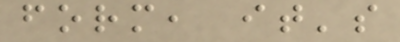form, it's
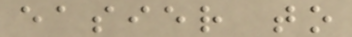easier to
